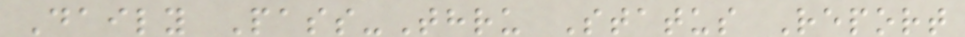Daily Pass-Thru Status Report
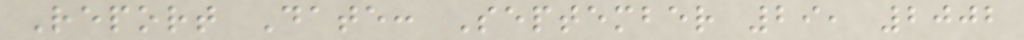Report Date: September 29, 2002
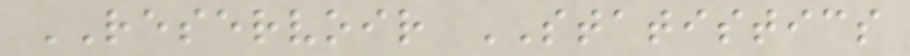RESERVOIR STATISTICS
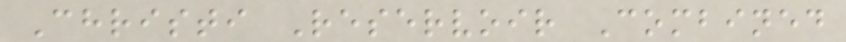Christi Reservoir Combined
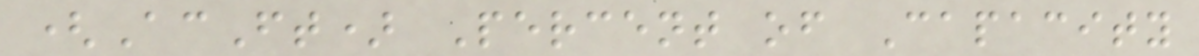(AcFt) Percent of Capacity
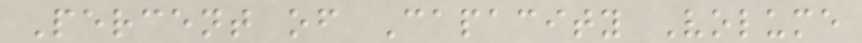Percent of Capacity Volume
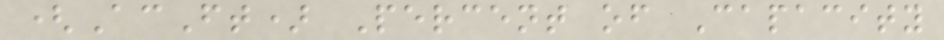(AcFt) Percent of Capacity
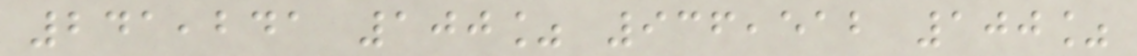241,241 100% 936,512 100%
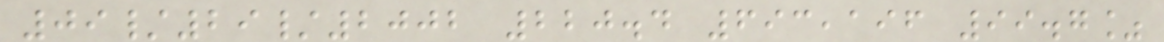09/29/2002 220.4 693,196 99.7%
